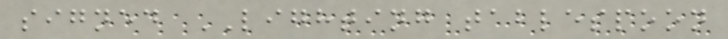signed LIGHTING tablespoon
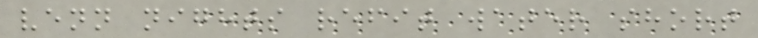venn nights refit water short
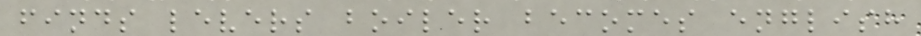finds levers boiler becomes english
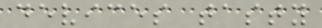devices tasty
